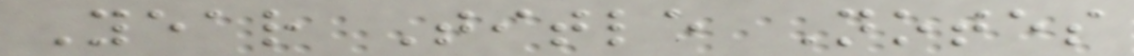Year Title Notes
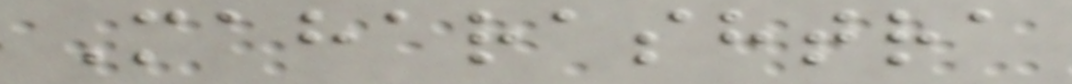Maharashtra
